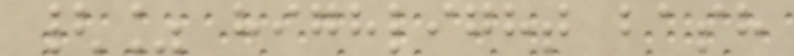{% highlight bash
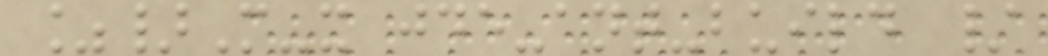%}M-x jde-ant-build /
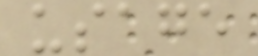usage
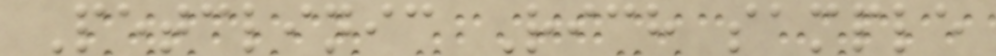Petclinic Rich sample
